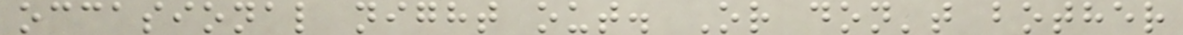occasional night out. Or don't bother
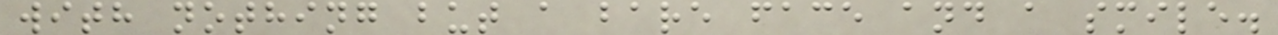with nothing but a bare face and a smile.
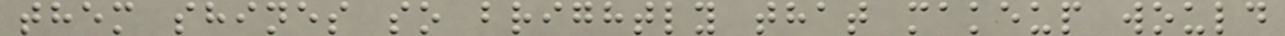them shines so brightly that makeup would
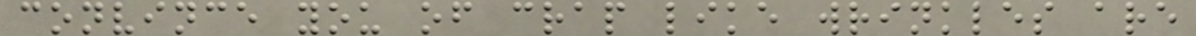convince you of crap like wrinkles are
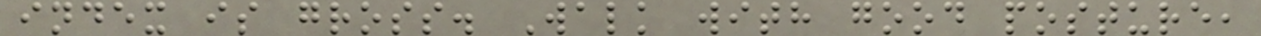index is gross. Walk with good posture,
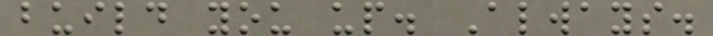build you up. Always.
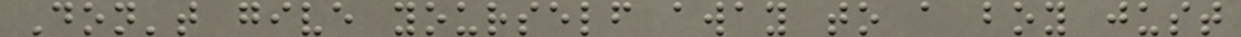Don't give yourself away to a boy just
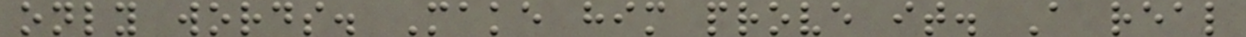only words. Make him prove it. A real
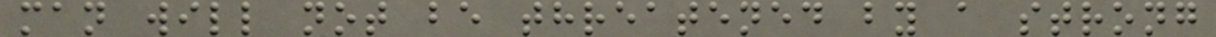man will not be threatened by a strong
